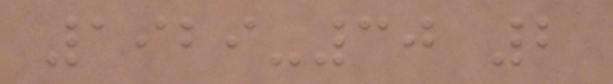1929-30 2
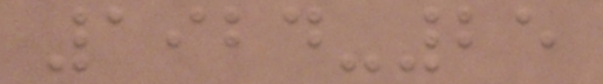1924-25
